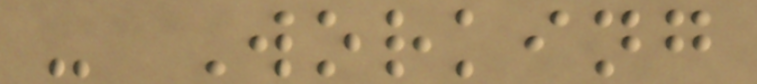- Working
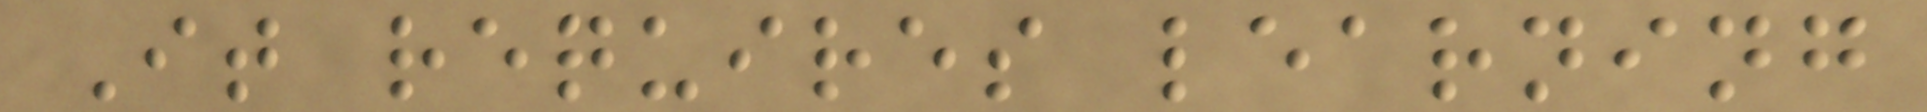It requires learning
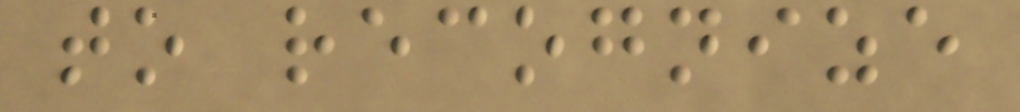to recognize
